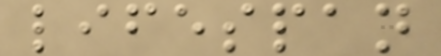lifespan
